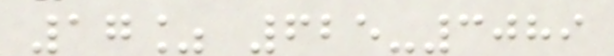17% 625-3089
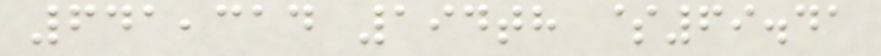641,314 194th $69.41
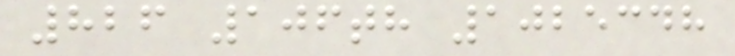826 106th 1025348
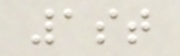1st
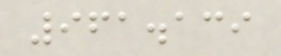961.139
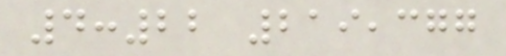4:22 219,377
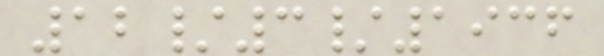12/3/1936
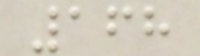168
